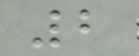2
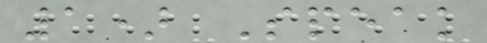1) Speak
